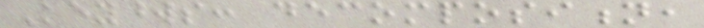Keywords: decomposition,
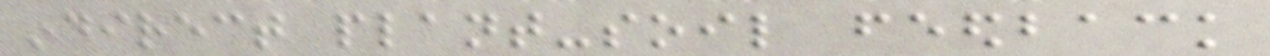indirect plant-soil feedback
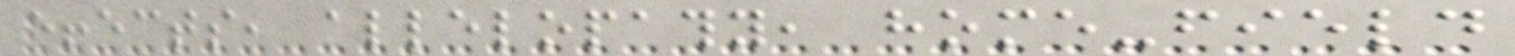effects, allelopathy, home-field
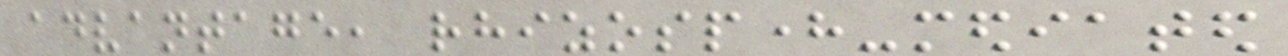advantage, rhizosphere-mediated
